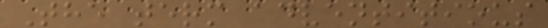The term adventitious
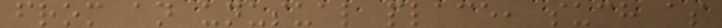from an unusual place, such as
